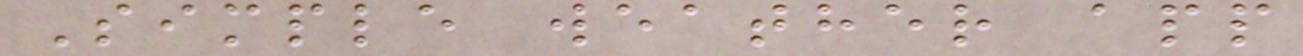Simple weather app
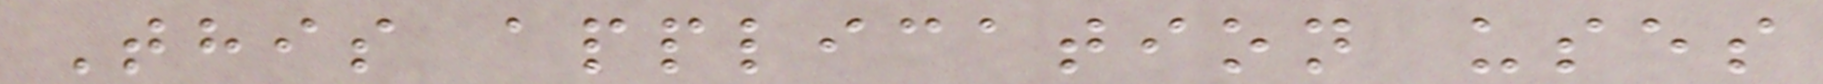This application uses
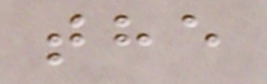the
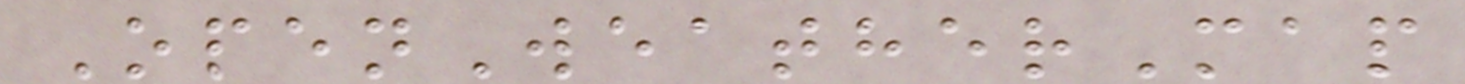OpenWeatherMap
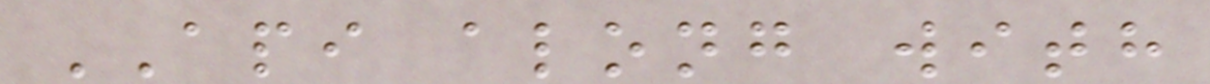API along with
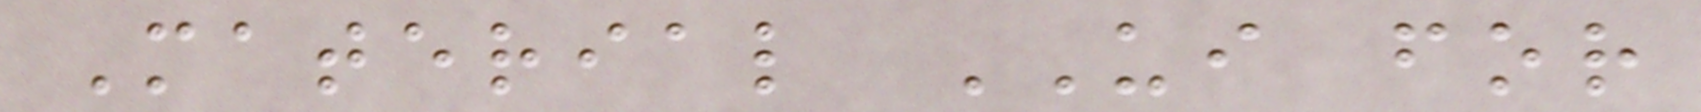Material UI for
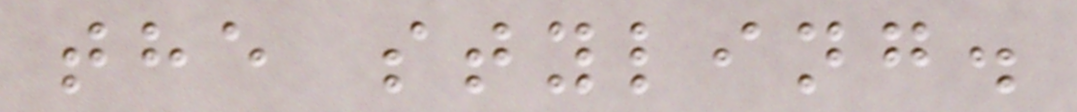the styling.
